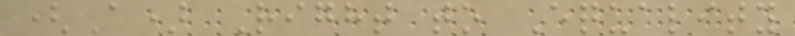(A) Right to Equality
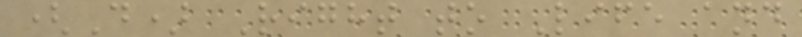(D) Right to Life and
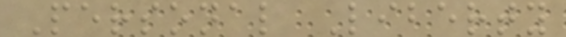Personal Liberty
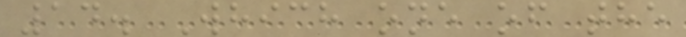14. Which one of the
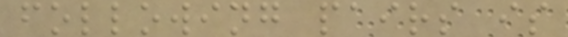following pairs is
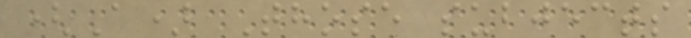(A) Those subjects
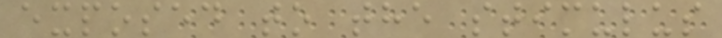exposed to the stimulus
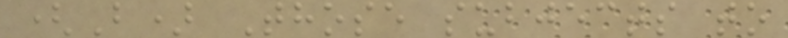(B) Those subjects to
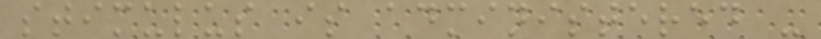stimulus is administered -
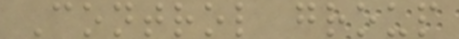Control group
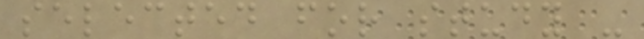selected for study -
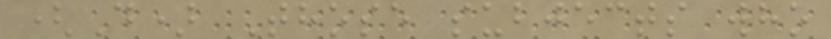(D) Those subjects who
